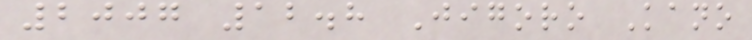2007 12.8 Jigoro Kano
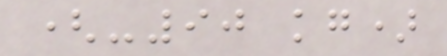(-90 kg)
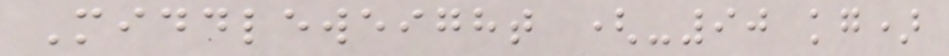Middleweight (-90 kg)
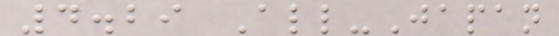4.29 All-Japan
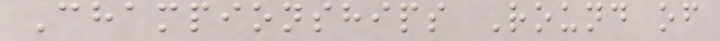Championships Round of
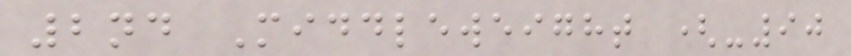2nd Middleweight (-90
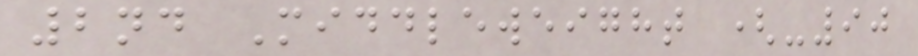2nd Middleweight (-90
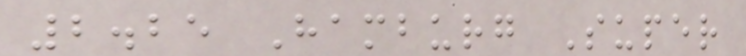2.25 Hamburg Super
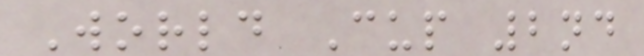World Cup 2nd
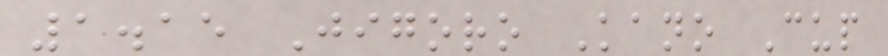1.15 Jigoro Kano Cup
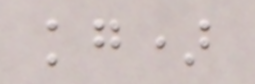kg)
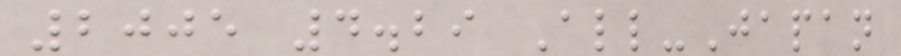2005 4.29 All-Japan
